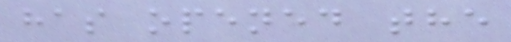has opened the
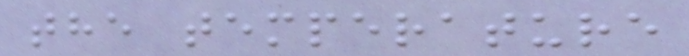the temperature
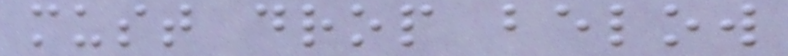must drop below
